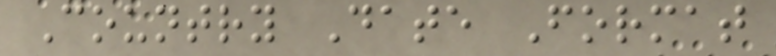Country Date Format
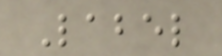Label
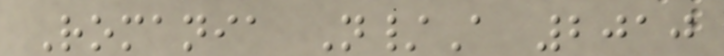Romania N/A 2010
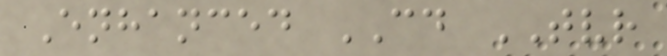Enhanced CD TVR
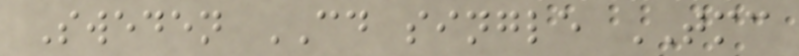Sweden CD single TMC
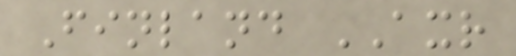Finland AXR
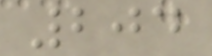204
